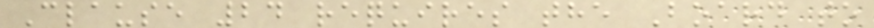Clause 24 requires the Board to
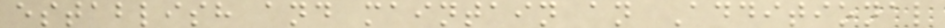establish and maintain an Additional
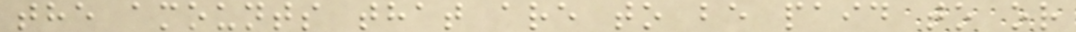the amounts that are to be paid to or
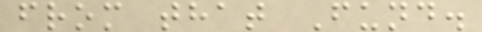from that Fund.
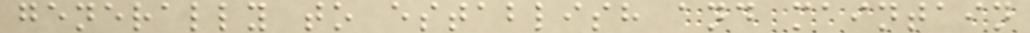generally to establish and maintain
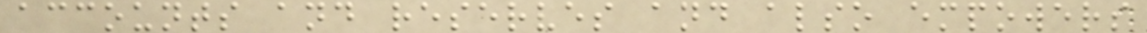accounts and reserves and also empowers
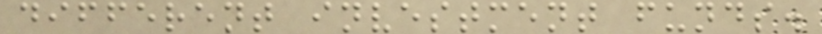different investment funds.
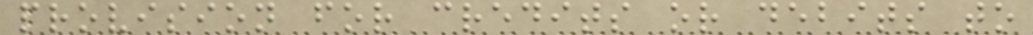provision for credits or debits to
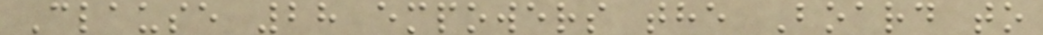Clause 28 empowers the Board to
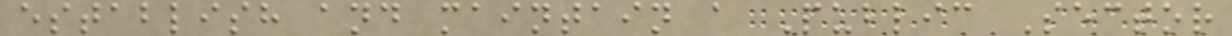establish and maintain a Public Sector
